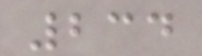234
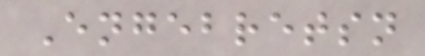Engebretsn
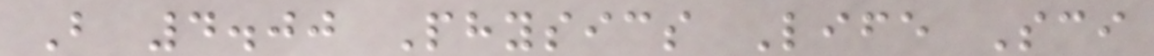B 4.00 Physics Life Sci
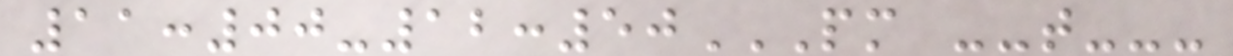11:00-12:50PM --T---
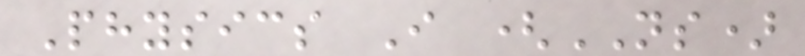Physics I (NS)
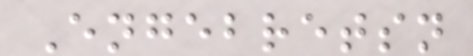Engebretsn
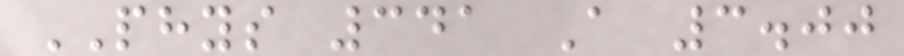PHYS 341 A 3.00
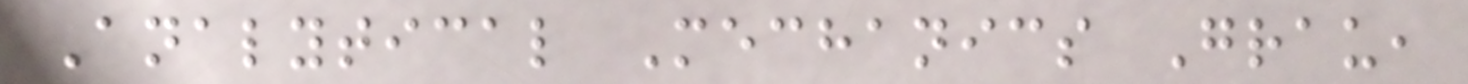Analytical Mechanics Grau,
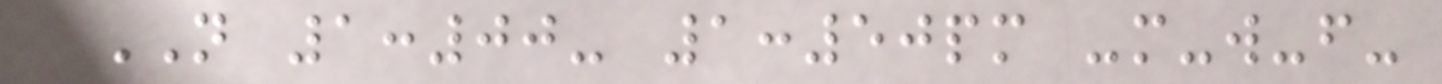N 1:00- 1:50PM -M-W-F-
